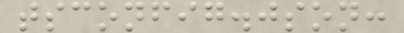tsconfig.json:
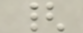{
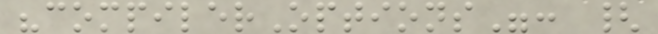"compilerOptions": {
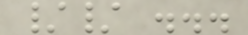// ...
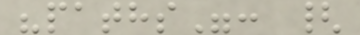"paths": {
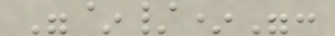"~/*":
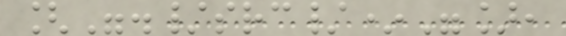["./src/*"],
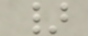}
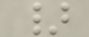}
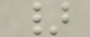}
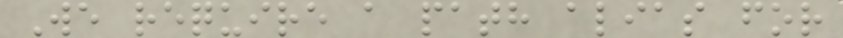We require a path alias for
